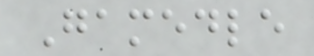Gamedle
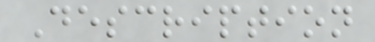Description
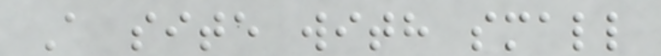A site with small
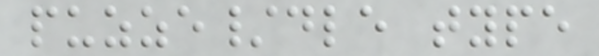puzze/dle type
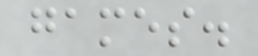games.
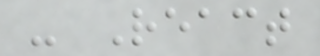- React
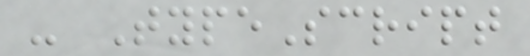- TypeScript
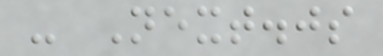- Next.js
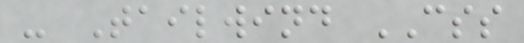- Tailwind CSS
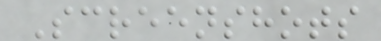Screenshots
